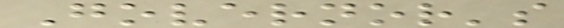Governor's
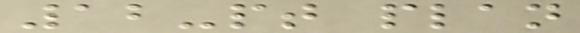12-pt plan
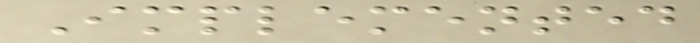Implemented
